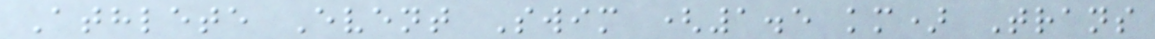Athlete Event Swim (1.5 km) Trans
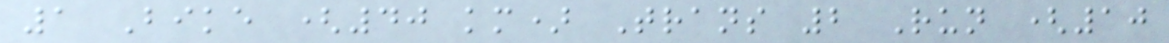1 Bike (40 km) Trans 2 Run (10
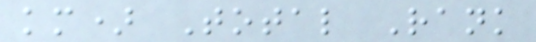km) Total Rank
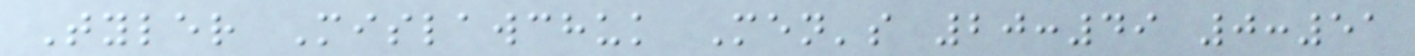Tyler Mislawchuk Men's 20:49 0:51
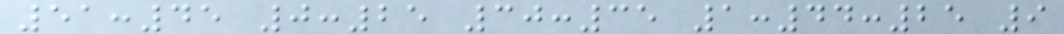51:45 0:25 30:35 1:44:25 9
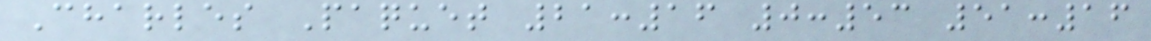Charles Paquet 21:16 0:53 51:16
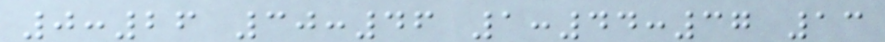0:26 30:46 1:44:37 13
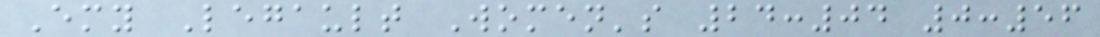Emy Legault Women's 24:04 0:56
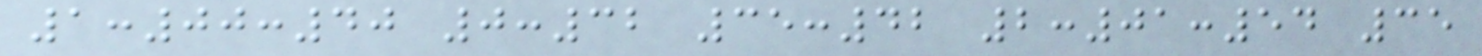1:00:40 0:32 35:42 2:01:54 35
